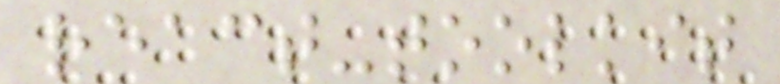react-toolkit
